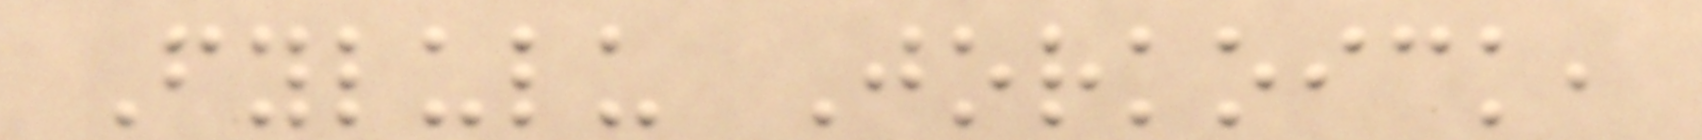Fylulu Jorkoick,
